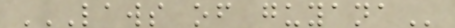LAWS OF GUYANA
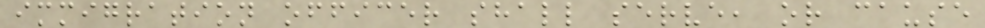immigration officer shall serve, or cause
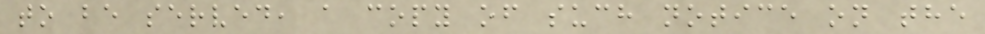to be served, a copy of such notice on the
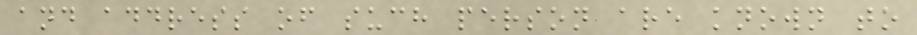and address of such person are known to
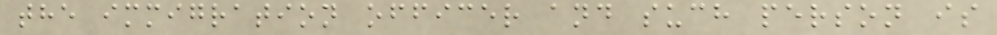the immigration officer and such person is
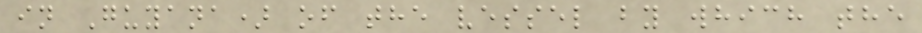in Guyana) of the vessel by which the
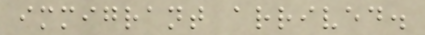immigrant arrived.
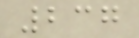237
